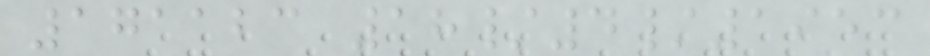171123 18/4/1953
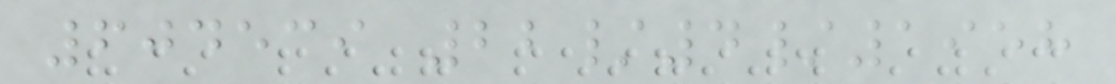604539 22/4/1958
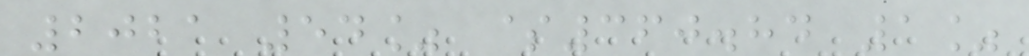2021 54% $360.84 1%
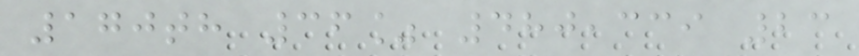170th 36% 480,339 23
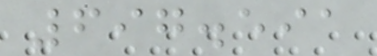697.591
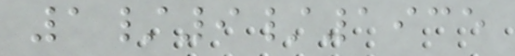1/9/1935
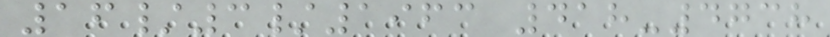16/3/1963 418-4738
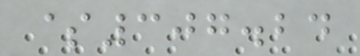$307.24
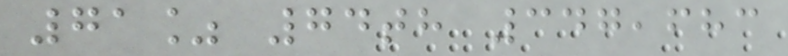71% 74th 347,683
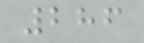286
